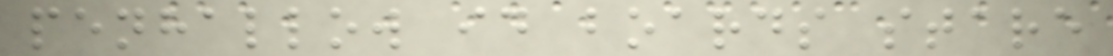penhallow id boards stare
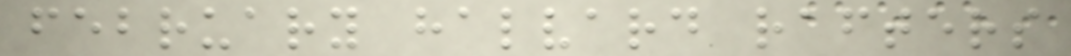february halvard rafters
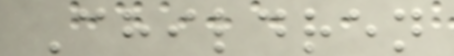Children
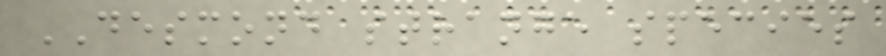DESMOND strange species
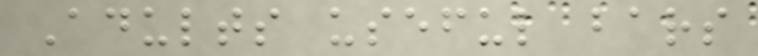Adults useful bars
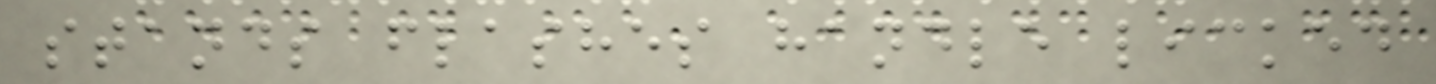stands flashes handle licked
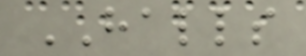HALLS
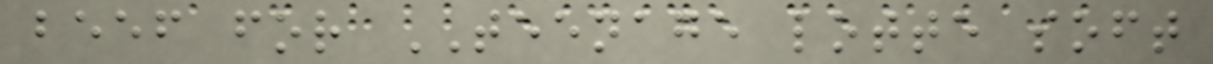beef for TEENAGE lotte soft
